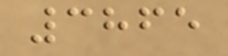3865
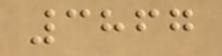3867
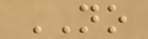NO
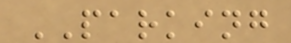PARKING
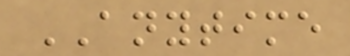ANYTIME
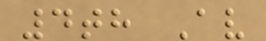4th Av
